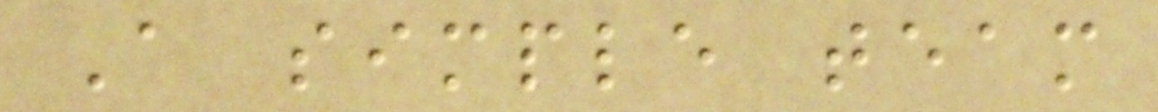A simple team
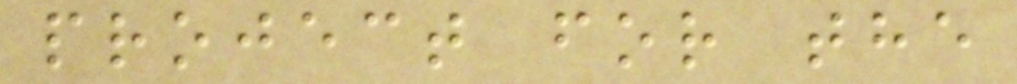project for the
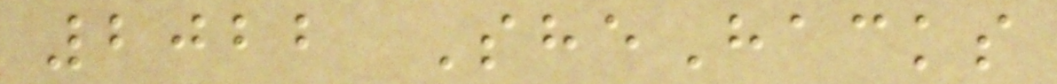2022 SheHacks
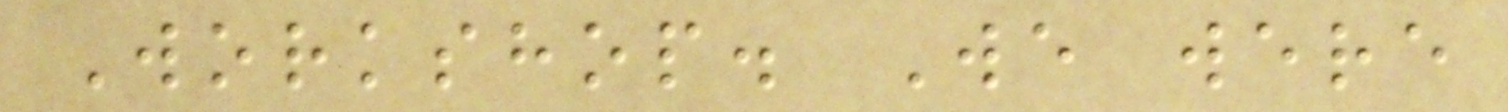Workshop. We were
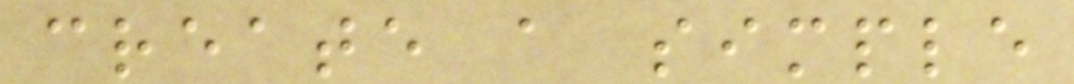create a simple
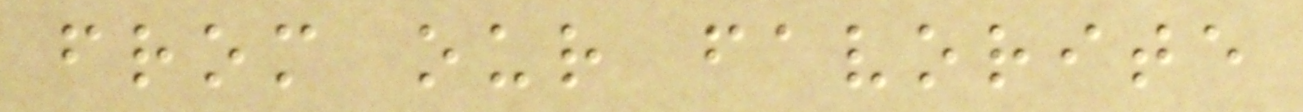from our favorite
